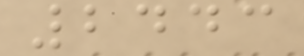2443
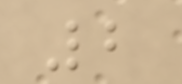2
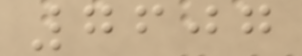7607
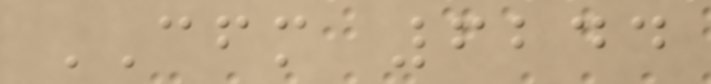CFM 6244
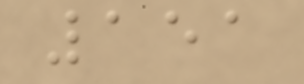151
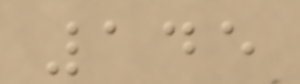145
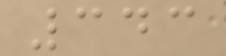343
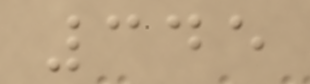345
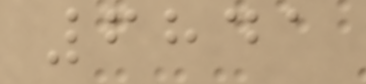6841
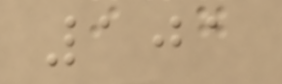101
